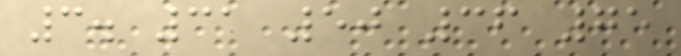3. 31 50 36 75
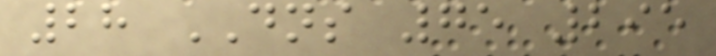28 DNS 75 295
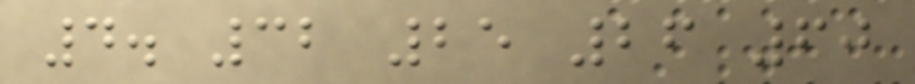4. 32 25 26 60
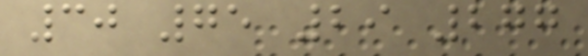30 75 29 277
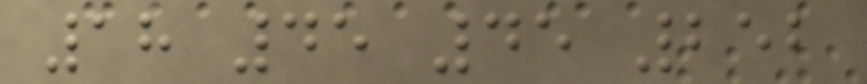18 45 45 252
